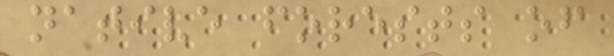native forests of
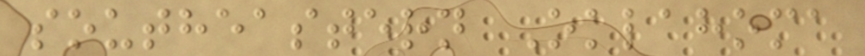southeastern Oklahoma
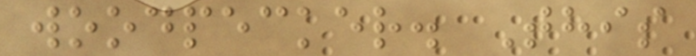woodpecker. This
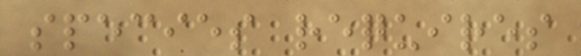species requires
